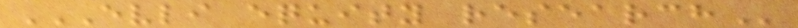EVLI EQUITY RESEARCH
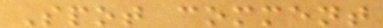Spot comment
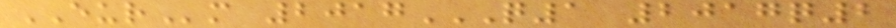EURm 2017Q1 2017Q2
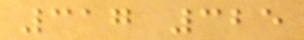317 325
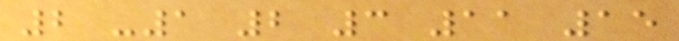2 -1 2 3 11 15
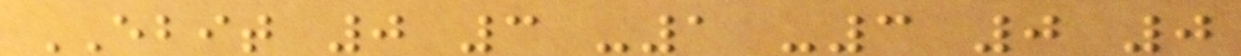EBIT 0 3 -1 -3 0 0
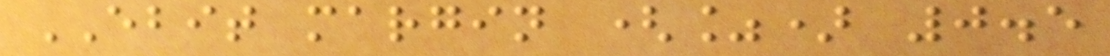EBIT margin (%) 0.5
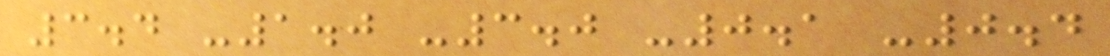3.4 -1.0 -3.0 -0.1 -0.4
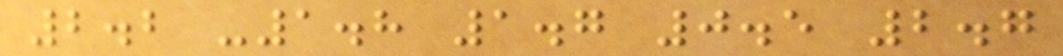2.2 -1.8 1.7 0.5 2.7
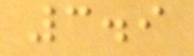3.9
